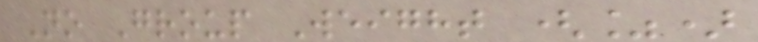No Group Weight (%)
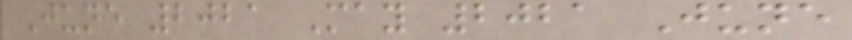June 2021 May 2021 June
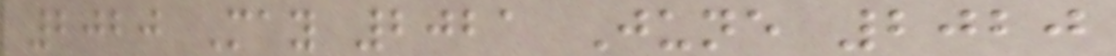2020 May 2021 June 2020
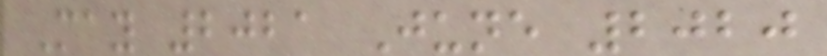May 2021 June 2020
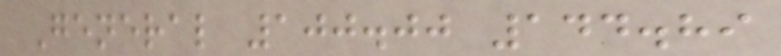General 100.00 144.89
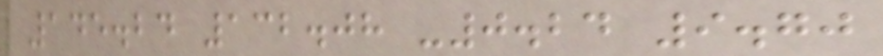145.24 132.08 -0.24 9.70
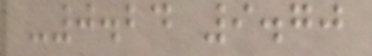-0.24 9.70
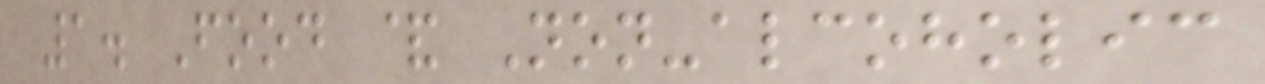1. Food & Non-alcoholic
